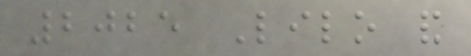2025 Lilo and
